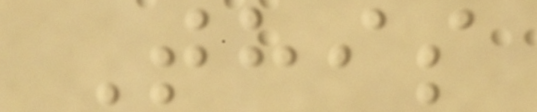This
